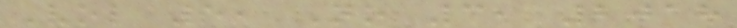Vol 5, No 3, 2018
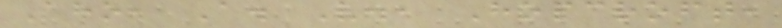Aho, A. V., Hopcroft,
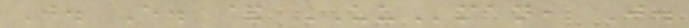J. E. & UUman, J.
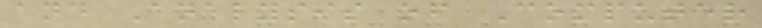and Analysis of Computer
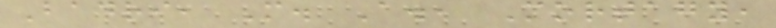Badri, M. A., Mortagy,
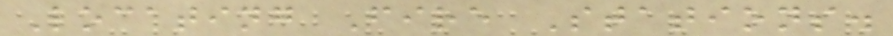Locating Fire Stations.
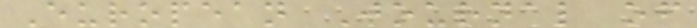European Journal of
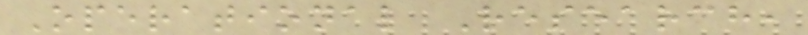Operational Research,
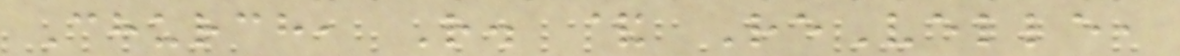Church, R. & ReVelle,
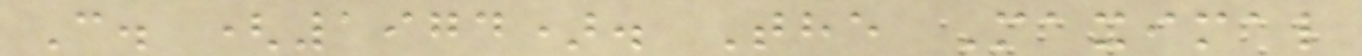C. (1974). The Maximal
